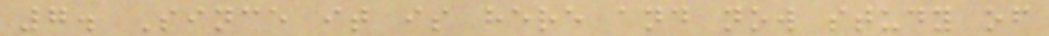7. Since it is here and now study of
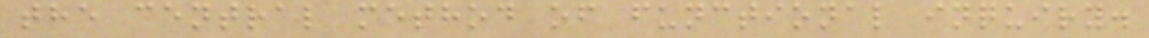the central method of functional inquiry.
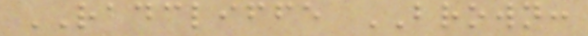RADCLIFFE BROWN:
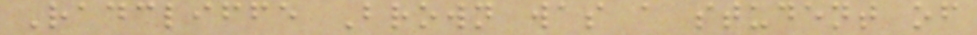Radcliffe Brown was a student of
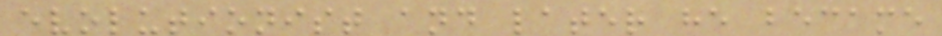evolutionist and later he became
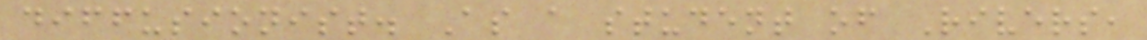diffusionist. As a student of Rivers,
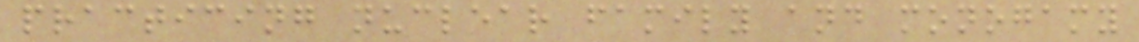practicing nuclear family and monogamy
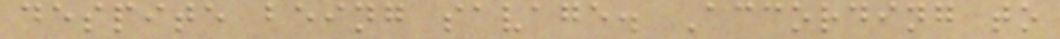despite being savage. According to
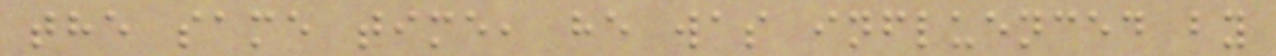the same time, he was influenced by
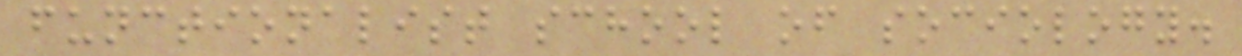functionalist school of sociology.
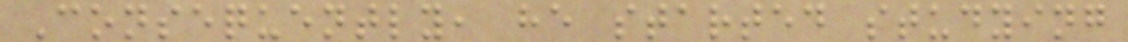Consequently, he started studying
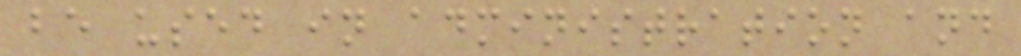be used in administration and
